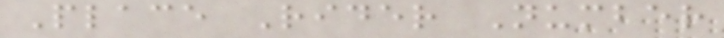Place Rider Number
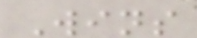Wins
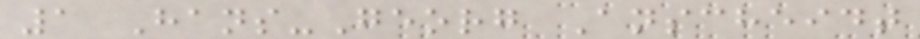1 Hans-Georg Anscheidt
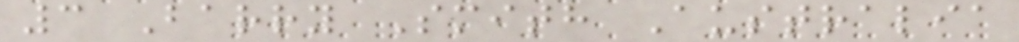3 Barry Smith Australia
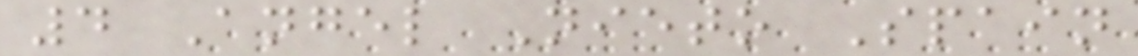4 Angel Nieto Spain
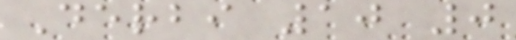Derbi 10 0
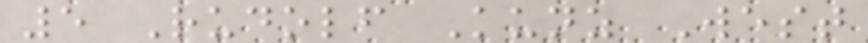5 Rudolf Kunz West
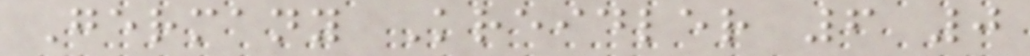Germany Kreidler 6 0
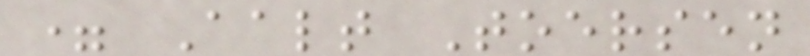= Aalt Toersen
